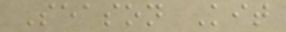Season Kit
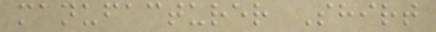manufacturer Shirt
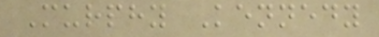Murphy Kennedy
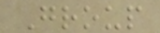Group
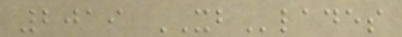2019 XBlades
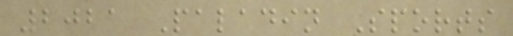2021 Paladin Sports
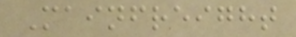Mainfreight
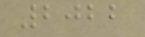2022
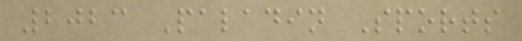2023 Paladin Sports
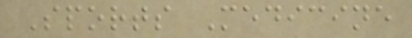Sports Medicine
